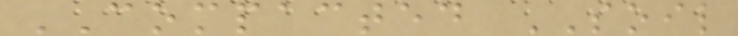COMPACTED SOIL
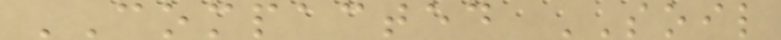COMPACTED SOIL
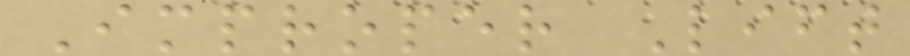Improper Lift
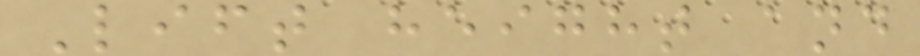Lift height and
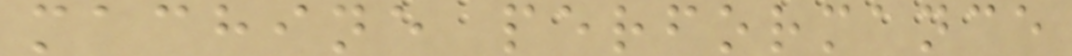machine performance
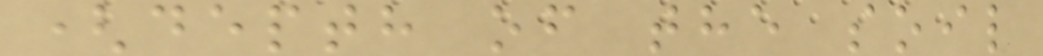(depth of the soil
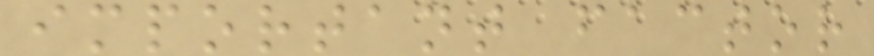important factor
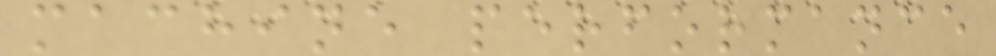machine performance
